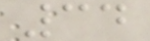34
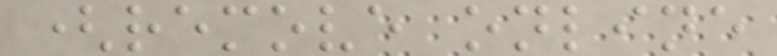(remove online
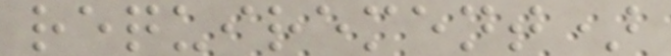requirement)
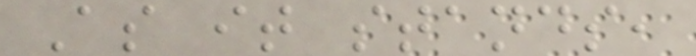As it stands,
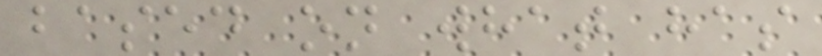based on what has
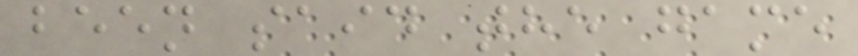been said the game
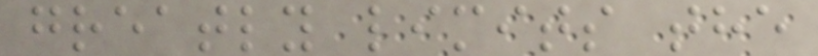greatly limits the
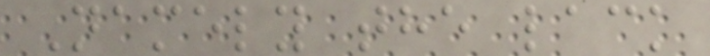Namely the lack
